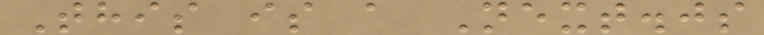This is a Next.js
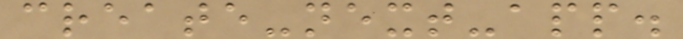create-next-app.
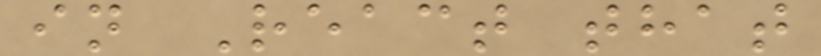in React that
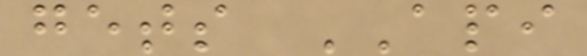gets API
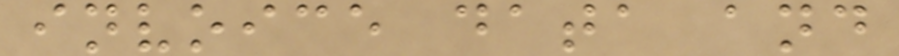invoice data and
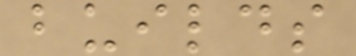builds
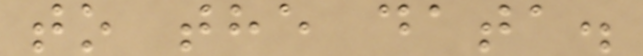to the data.
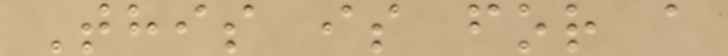This is for a
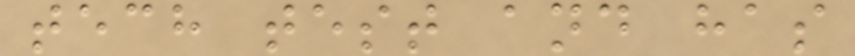tech test and has
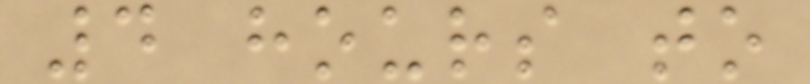4 hours to
